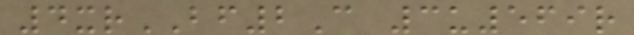4xrBF2C 3u569r
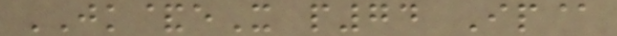JK&eX p74 Ip@
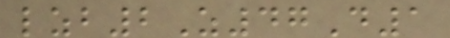lzb2Z47D1
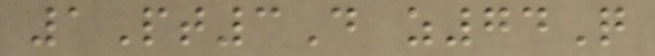1Pt3D z74Q
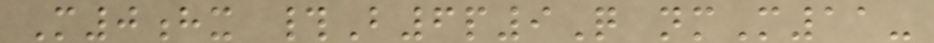M0hx #B6p9Q nmM11-
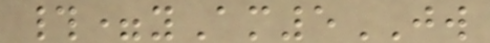#=yAm5JW
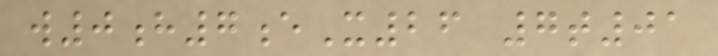w0h7eX26 7t01
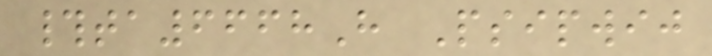#ta6668H Psipwij
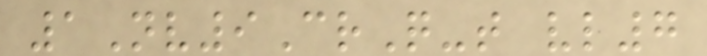1Nv9CrQ-t vl7
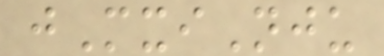jMxiNju
